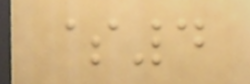$4
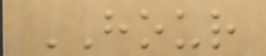HOUR
